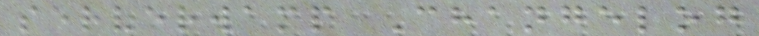serverwamp Changelog
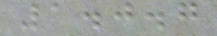1.0.7
